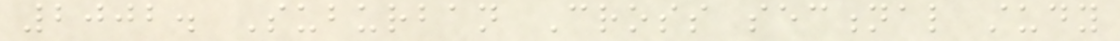2002. Suburban Cross sectional study
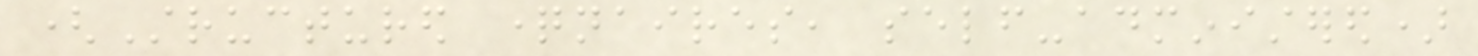(Structured questionnaires, self-administered)
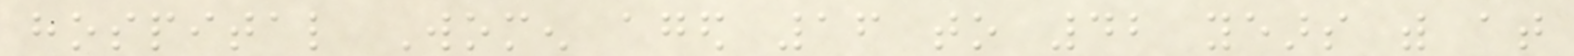hospital Women aged 16 to 42 years with at
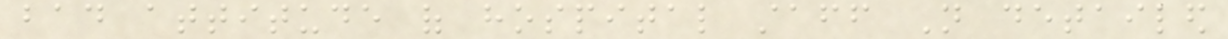bad attitude of hospital staff Not detailed
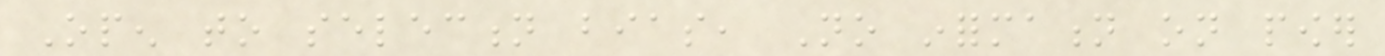Open to selection bias, No information on power
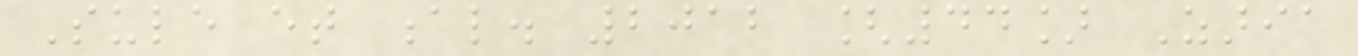Sule et al. 2012 [44] Zaria
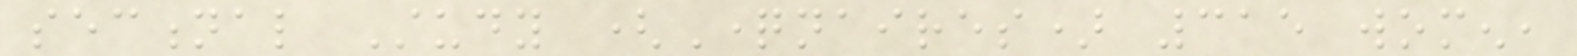sectional Study (Questionnaires) 315 women,
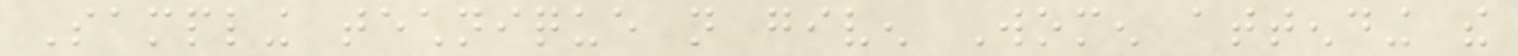Sampling technique not given Women attending the
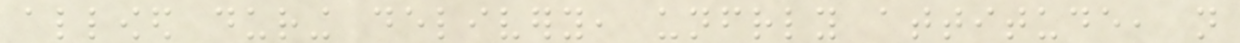allowed during delivery, unfriendly attitude, not
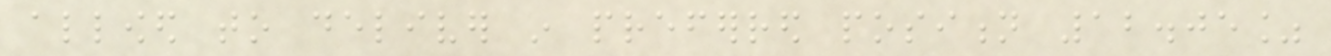allowed to deliver in preferred position 12.05%
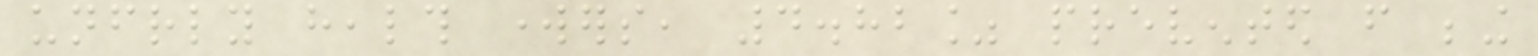unfriendly health workers, 4.82% prevented from being
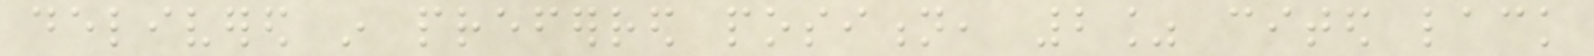delivered in preferred position, 2% cited lack
